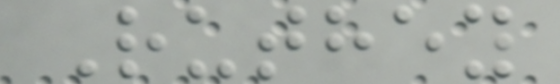Ruthey
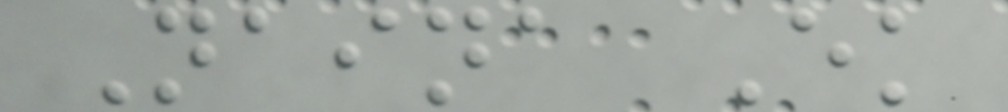Naina Ek
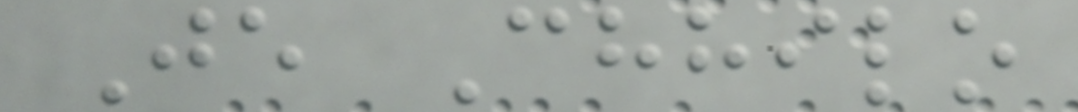Je Chhilo
